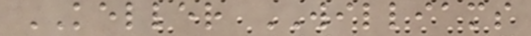KELLER WILLIAMS
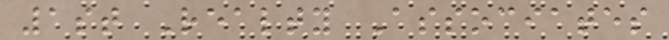1st Realty Associates
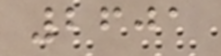2601
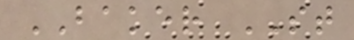BAKER ST
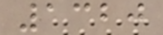1320
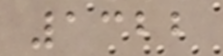1322
